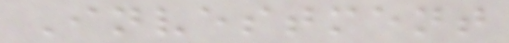Investment
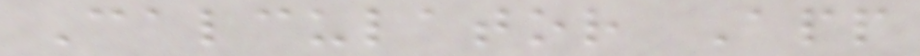Calculator App
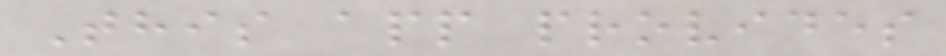This app provides
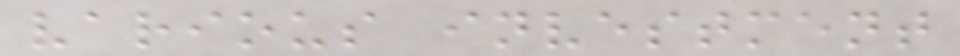various investment
